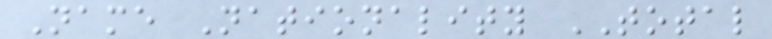Name Nationality TOTAL
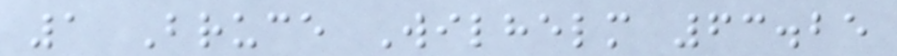1 Bruce Wilhelm 63.25
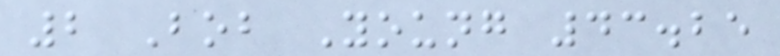2 Bob Young 43.25
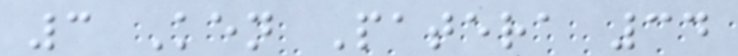3 Ken Patera 34
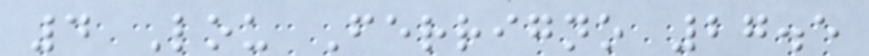4 Lou Ferrigno 27.5
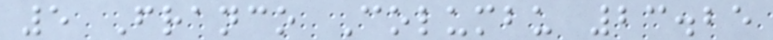5 Franco Columbu 23.25
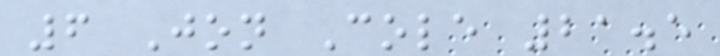6 Jon Cole 21.5
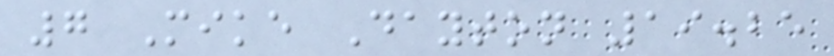7 Mike Dayton 19.25
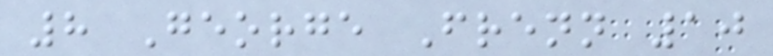8 George Frenn 10
